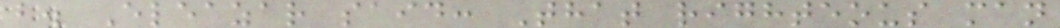b. Eleazar said: That righteous man
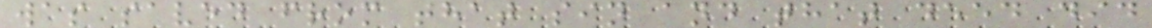was saved from that sin and that deed did
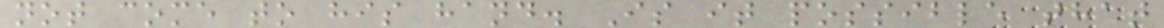not come to his hand. Is it possible that
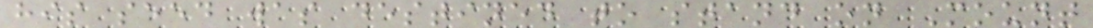his seed was destined to stand on Mount
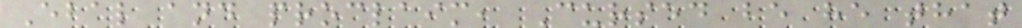Ebal and proclaim, Cursed be he that
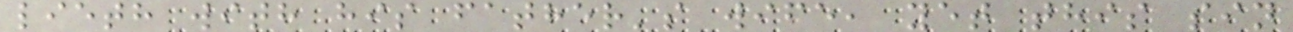lieth with his father's wife, yet this sin
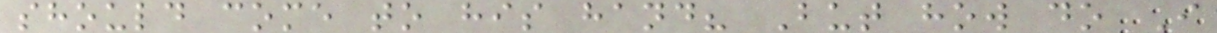should come to his hand? But how do I
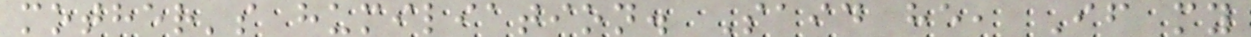mother's humiliation. Said he, If my
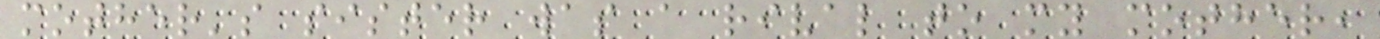mother's sister was a rival to my mother,
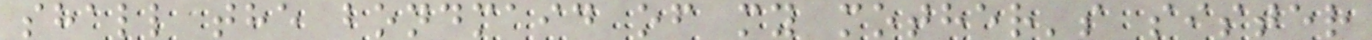shall the bondmaid of my mother's sister
